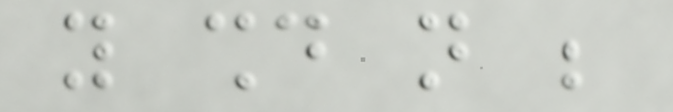you should not be
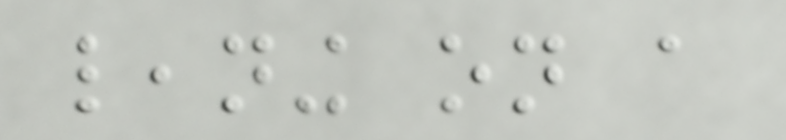leaning on a
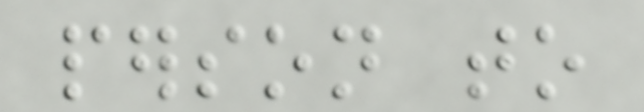person to
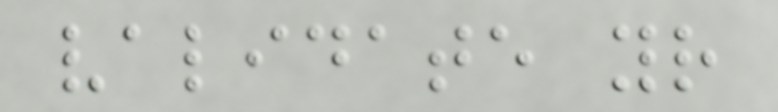validate your
